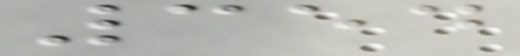354
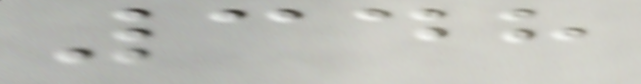348
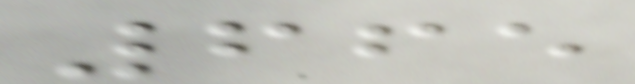665
